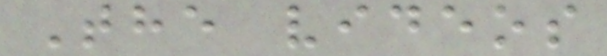The videos
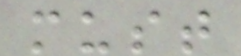must
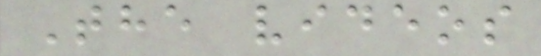The videos
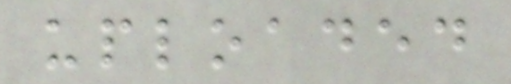uploaded
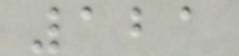121
